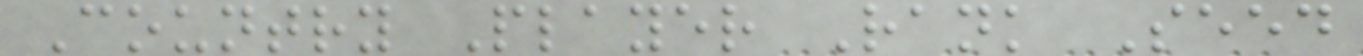Country Player Rank Seed
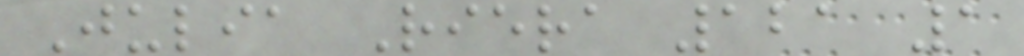Julia Riera 121 1
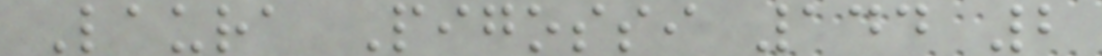Laura Pigossi 144 2
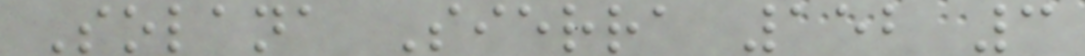Solana Sierra 152 3
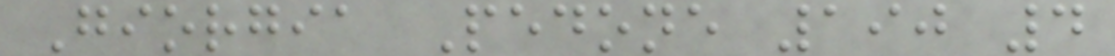Giorgia Pedone 190 4
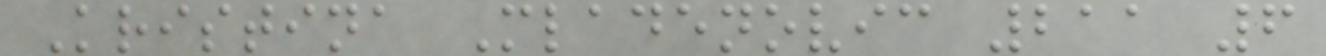Kristina Mladenovic 211 6
